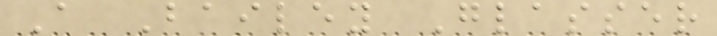A Bailey Glasser
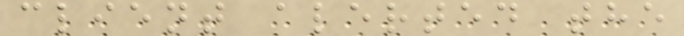client alerted the
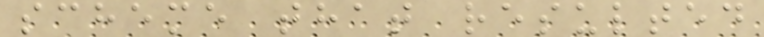scheme that resulted
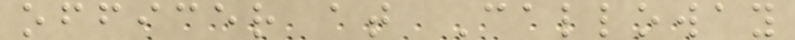officer at Calloway
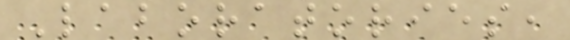Laboratories,
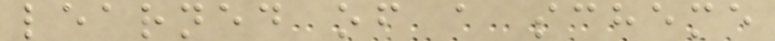learned of a scheme
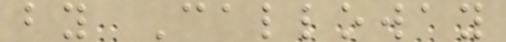by Calloway
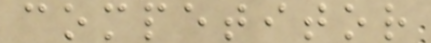competitor
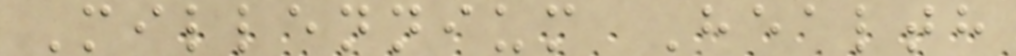Millennium Health
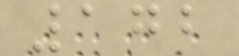172
